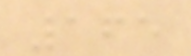165
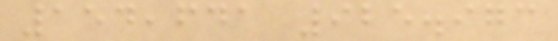154,641 925.973
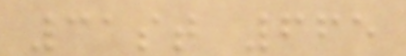31st 665
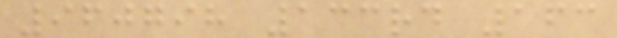960798 133rd 163
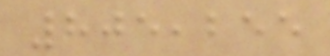805,255
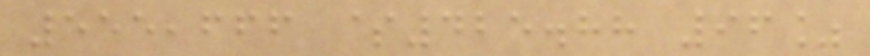555,666 $425.88 96%
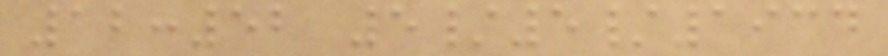12:52 5/5/1934
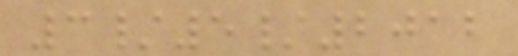3/5/2012
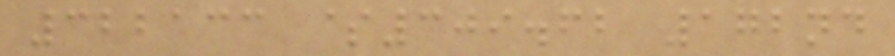322133 $309.62 172nd
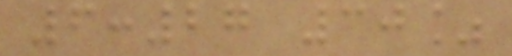6:27 30%
